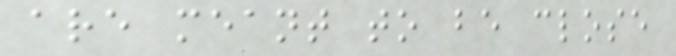are meant to be close
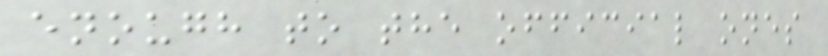enough to the official ones
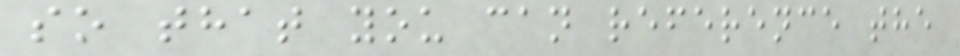so that you can reference the
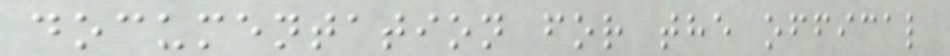documentation for the offical
